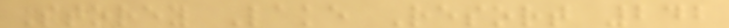Storey Lake Resort 242
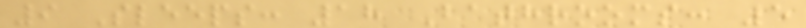9 Sleeps: 18 Bathrooms: 5
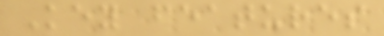Key features
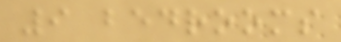9 bedrooms
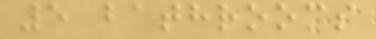5 bathrooms
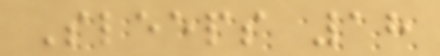Sleeps 18
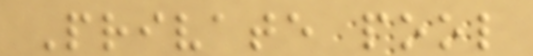Private pool
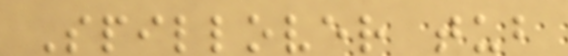Spillover tub
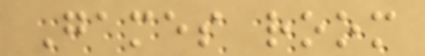Games room
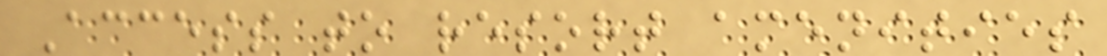Access to resort amenities
